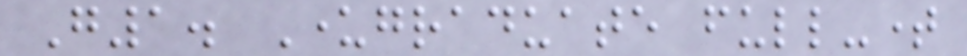G1. Undergraduate full-time
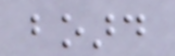board
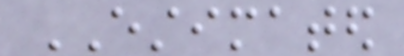ESTIMATED
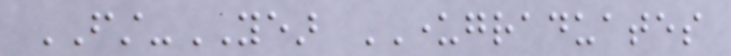FIRST-YEAR UNDERGRADUATES
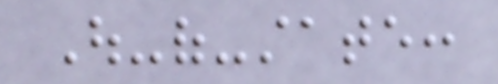Out-of-state:
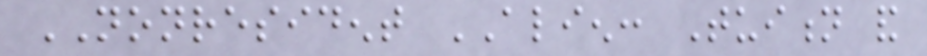NONRESIDENT ALIEN: Tuition and
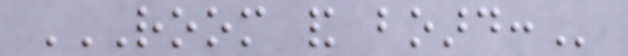ROOM AND BOARD:
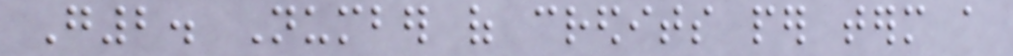G2. Number of credits per term a
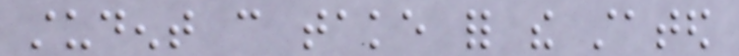student can take for the stated
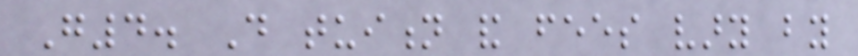G4. Do tuition and fees vary by
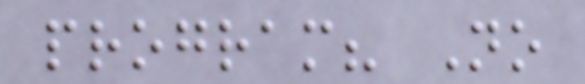program? No
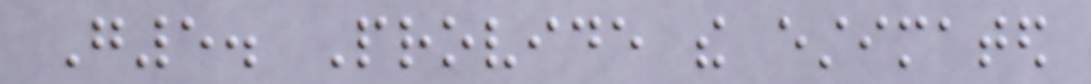G5. Provide the estimated
